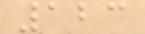123
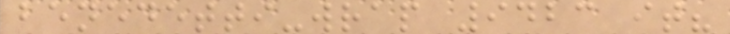benedetti-wrap 9423 it?
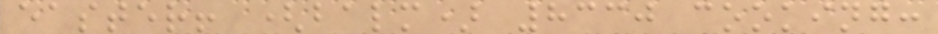easter! (balm) 8330 cooking:
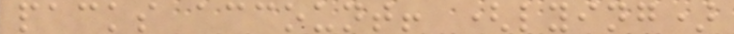packs account! (lying)
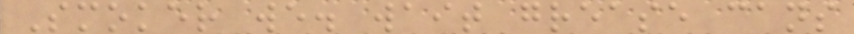Smoker we. wait grease cans
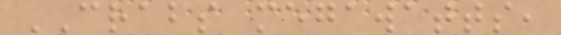CRABS megawatts,
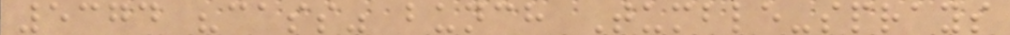5374 "cass" bunch Tumble-sprays
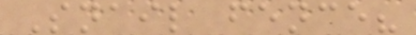Snail fence?
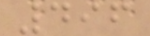496
